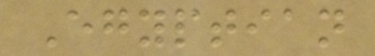Egyptian
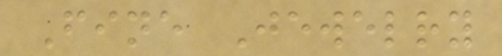Fine Jewelry
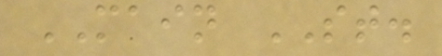MAIN ST.
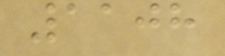1108
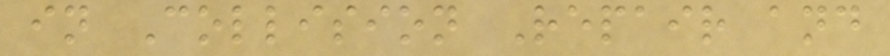in Collision Repair and
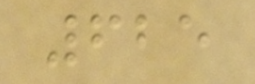625
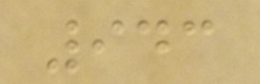943
